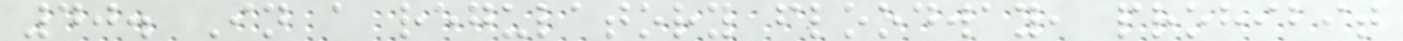40. In a regulatory floodway, prohibit
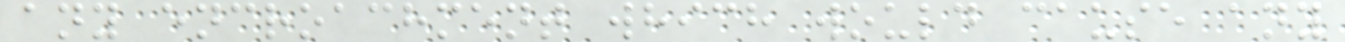any encroachment which would cause any
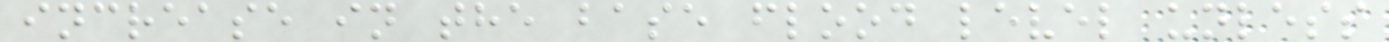increase in the base flood level unless
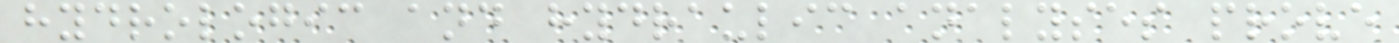hydrologic and hydraulic analyses prove
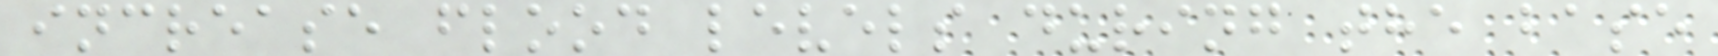increase flood levels during the base
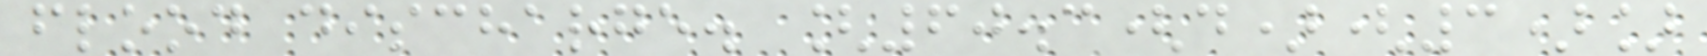flood discharge. [60.3(d)(3)]
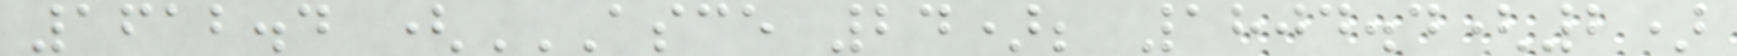1612.4 (ASCE 24); 1804.4(2)
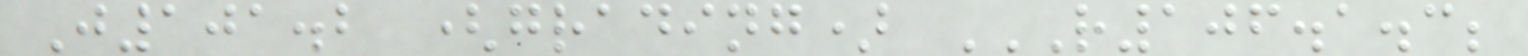J101.2 (grading) R106.1.3;
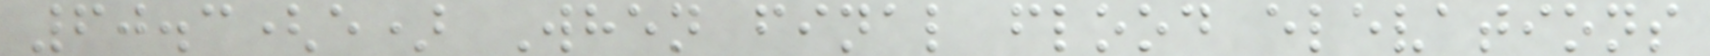60.3(e) When final flood elevations
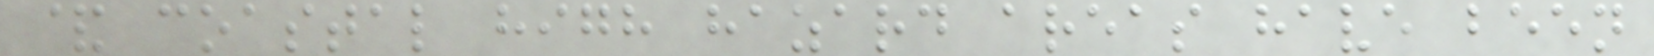& coastal high hazard areas have been
